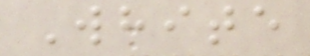White
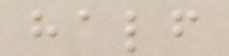half
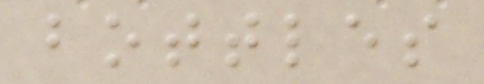bottles
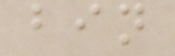bin
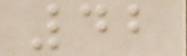42
